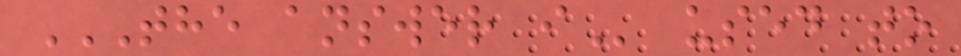THE ANSWER I used to
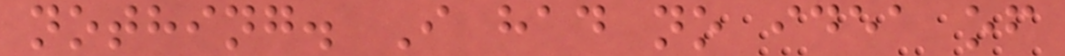nothing. I had no idea of
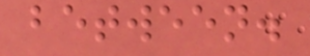between.
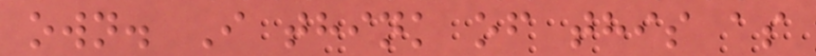own. I think of this as
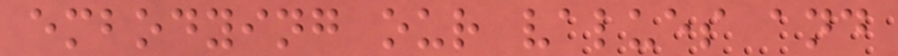embodying our values and
